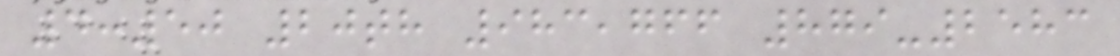4:50 20th 983,766 879-2583
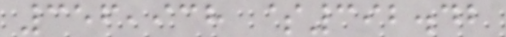356,938 $392.42
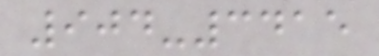904-3415
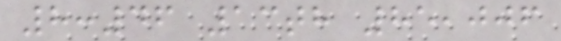8:46 13th 85,006
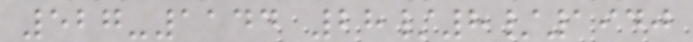527-1144 28/8/1940
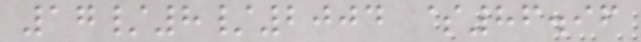17/8/2004 $86.96
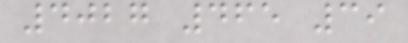4027 465 39
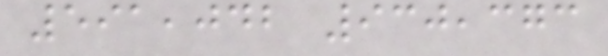591,042 930,373
